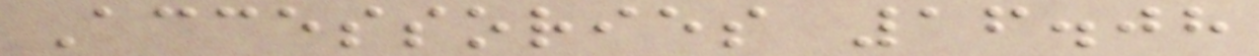Accessories 16.08
